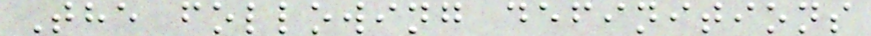The following definitions
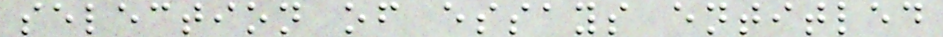selection of essays entitled
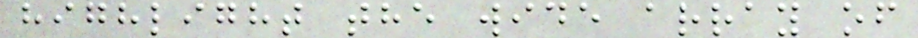highlight the wide array of
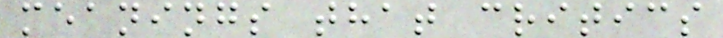meanings that critics
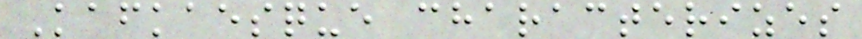Kafkaesque characterizes
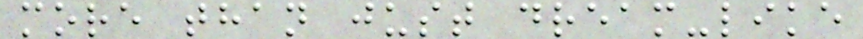more than just dream-like
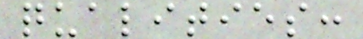qualities:
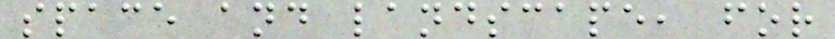space and landscape, for
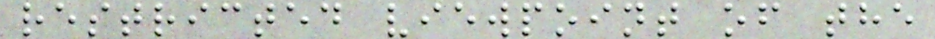restricted viewpoint of the
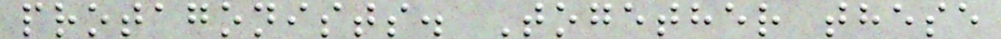protagonists. Together these
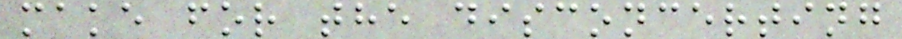make for the disconcerting
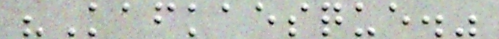"Kafkaesque."
